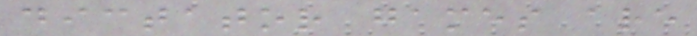dictator games are
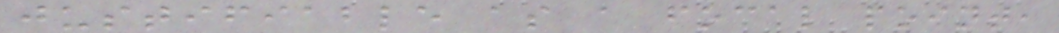justifiable as a focal point,
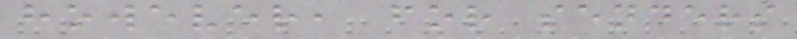however, for senders
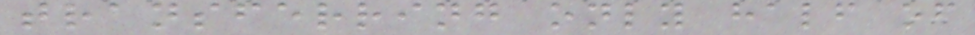transferring only half of
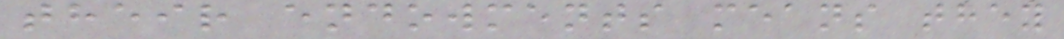their endowments means they
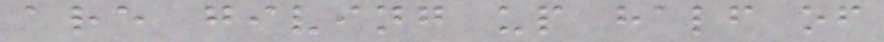are giving up half of
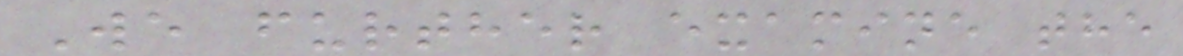We further examine the
